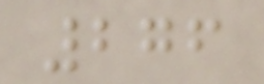276
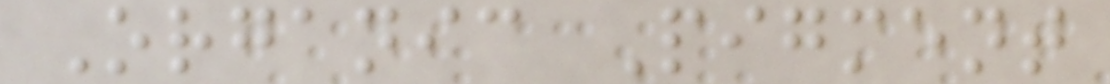Organic Pigment
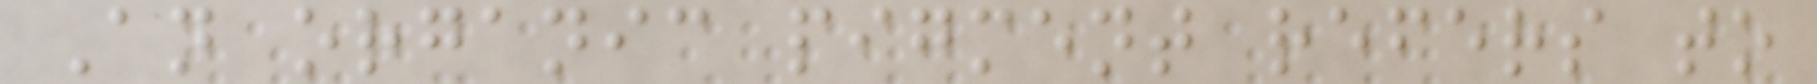An organic pigment refers to
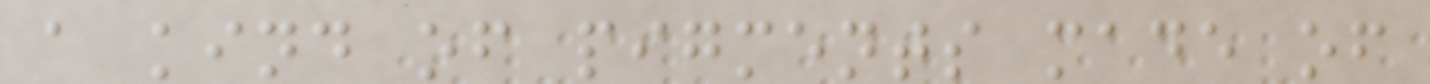a kind of pigments made of
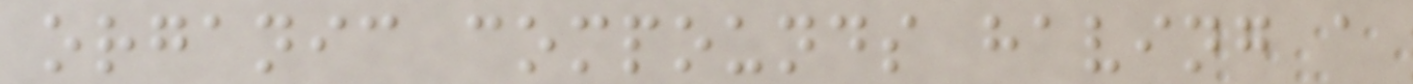organic compounds having a
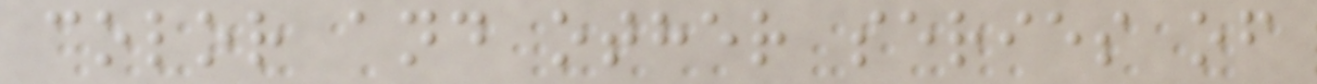color and other series of
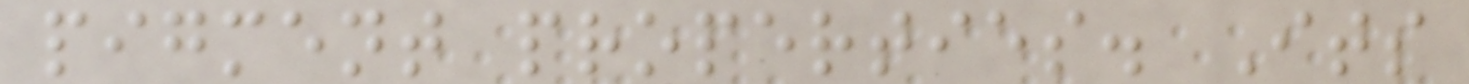pigment properties. Its
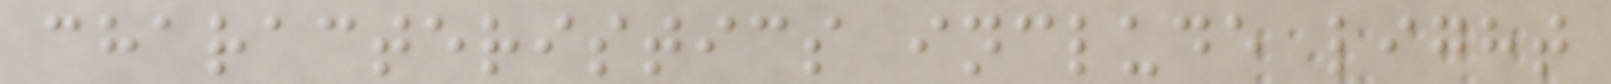characteristics include light
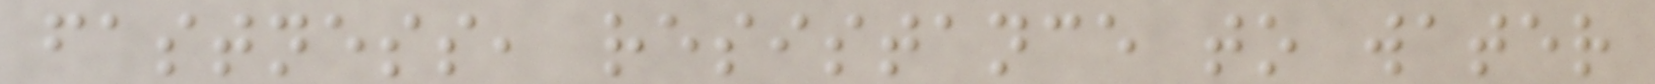fastness, resistance to water
